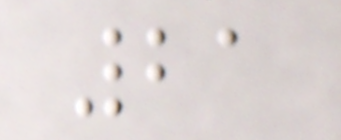21
